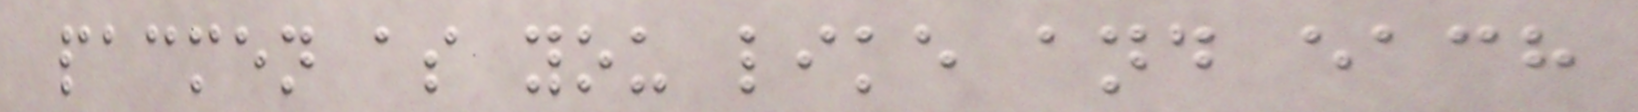pacmen as you like and each
